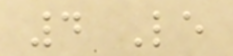4 Le
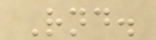Rnd.
